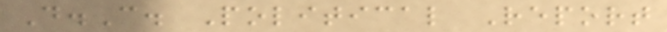D.C. Political Report
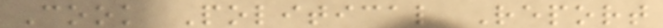Cook Political Report
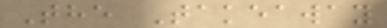The Takeaway
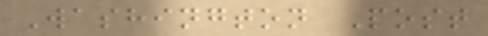Washington Post
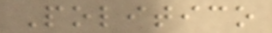Politico
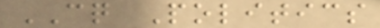CQ Politics
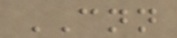CNN
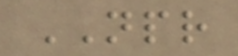NPR
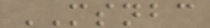MSNBC
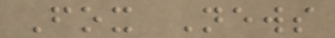Fox News
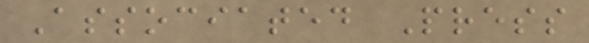Associated Press
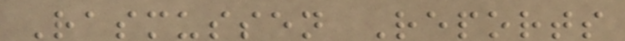Rasmussen Reports
